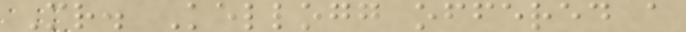Mr. Kellogg offered a
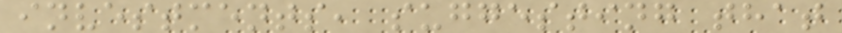investments, suggesting that
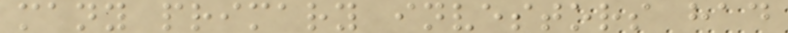many primary investors had
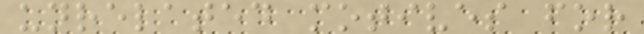unrelated motives for
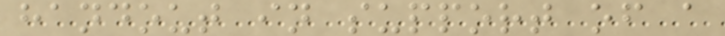handout in support of a
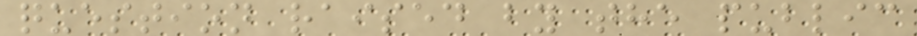question raised by the public
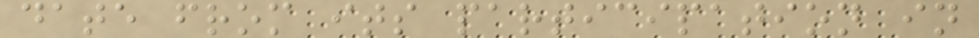date from its participation in
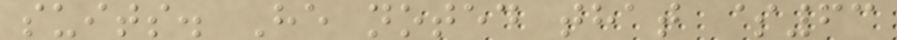suits. He noted that $63
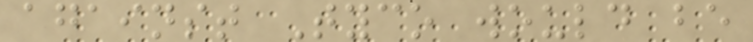against Tyco would be
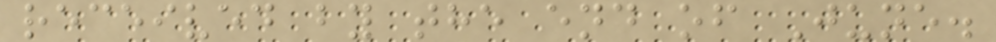received by the end of June.
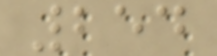254
